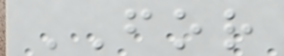FOR
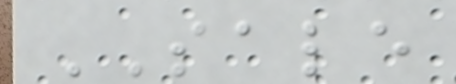SALE
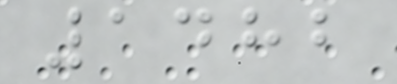1482
